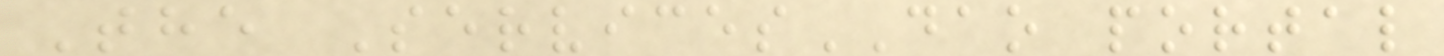The ServicesDAO portal
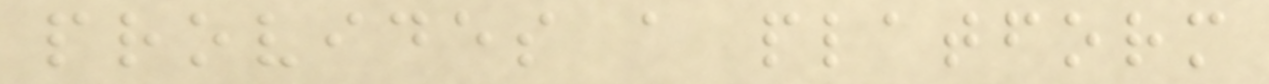provides a platform
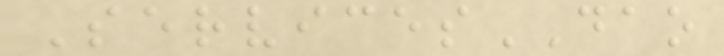ServicesDAO
